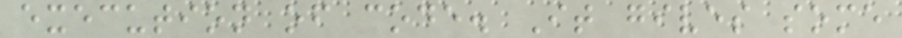execution of code. It gives some
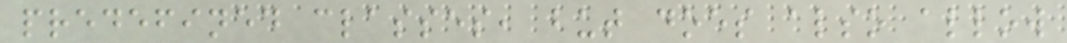predefined classes, but does also allow
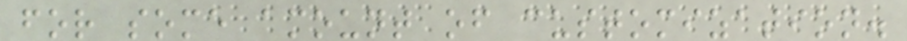for some amount of customization.
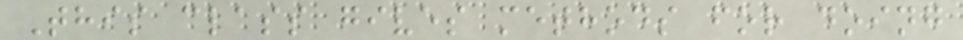This class gives methods for doing
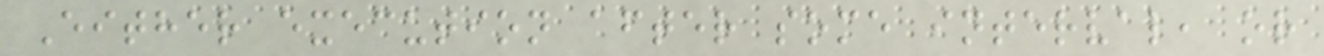Either execution after some interval, or
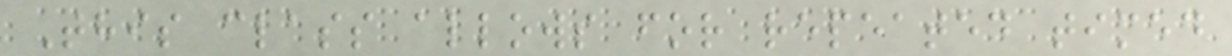This class allows for repeated timed
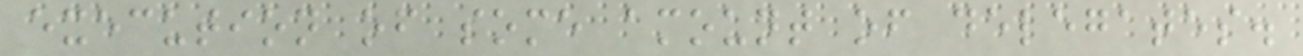execution of some amount of delegates.
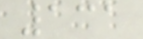131
